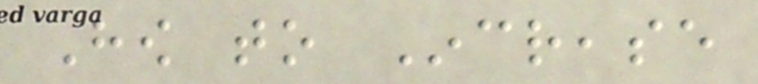How to Increase
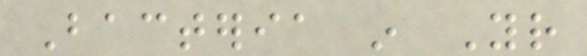Bacteria in Your
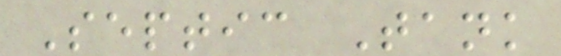Septic Tank
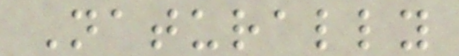Naturally
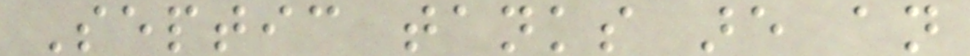Septic tanks are an
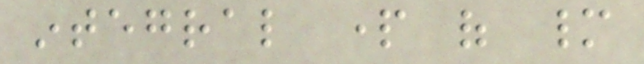integral part of many
